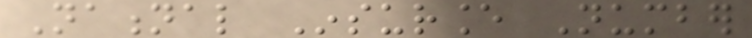National Insurance Number
